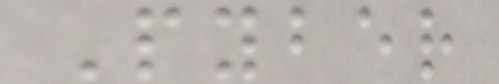Pyber
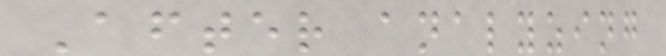After analyzing
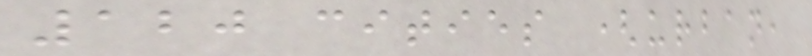120 cities (urban,
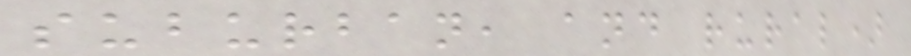suburban, and rural)
